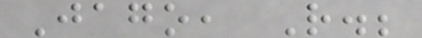Jago, R.;
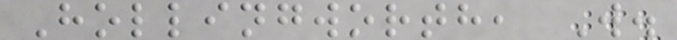Hollingworth, W.
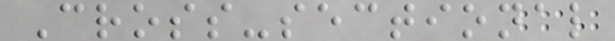Cross-sectional
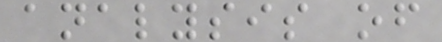analysis of
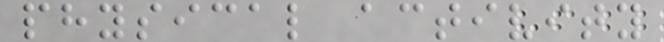physical activity
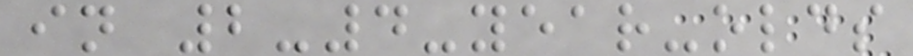in 2-4-year-olds
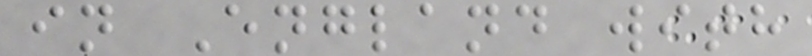in England with
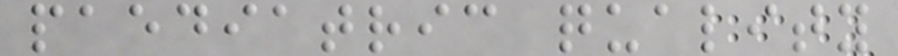paediatric quality
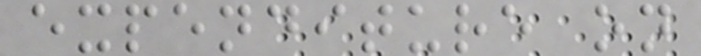expenditure on
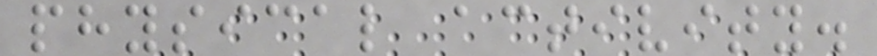physical activity.
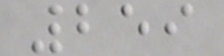259
